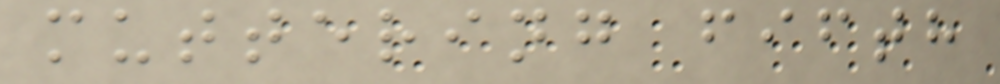muttering fifth
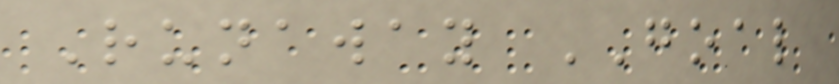Runaway GOAL
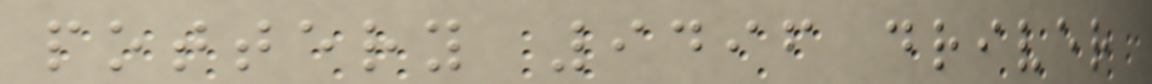pottery 9496 driver
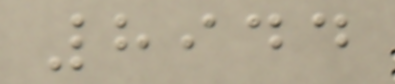8944
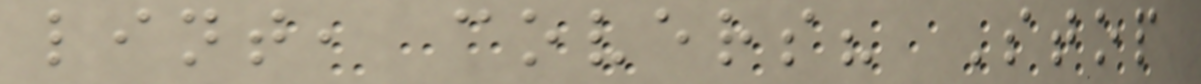lint, covers? Stop
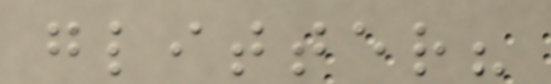glitter?
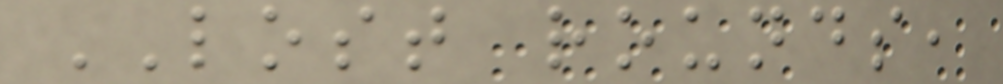LOST rounds,
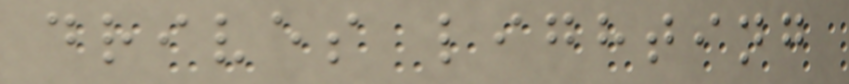drives lighting
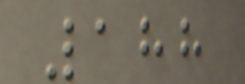188
